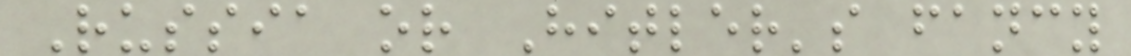Russia or Hitler's fancy
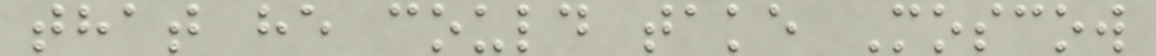that he could take Moscow
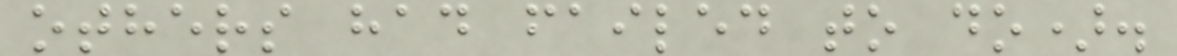others had failed to do).
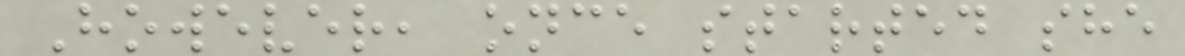However, once started she
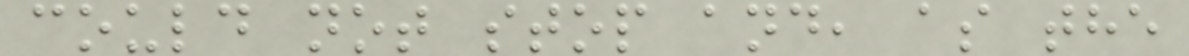could not stop and, as the
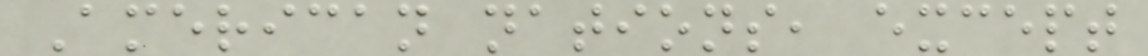American nations, except
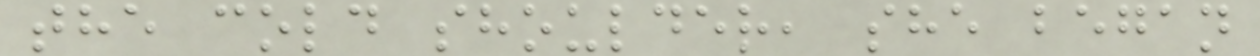the cold shoulder, she began
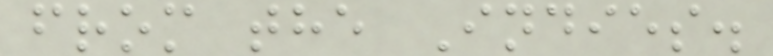from the Indies.
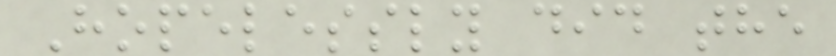Hopelessly did the
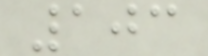103
